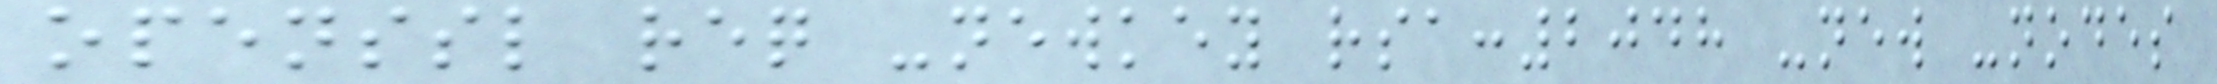openssl req -newkey rsa:2048 -new -nodes
